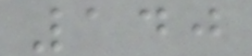140
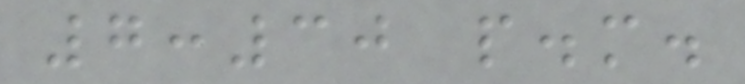7:30 p.m.
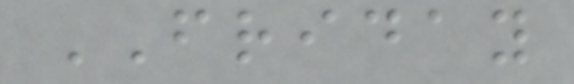FRIDAY
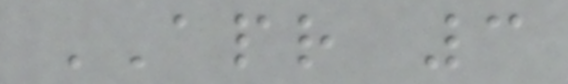APR 3
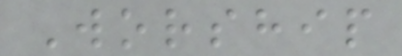Worship
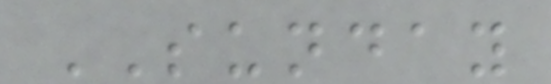SUNDAY
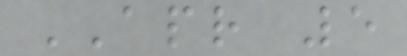APR 5
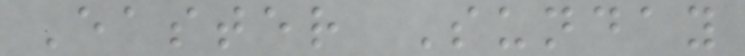Easter Sunday
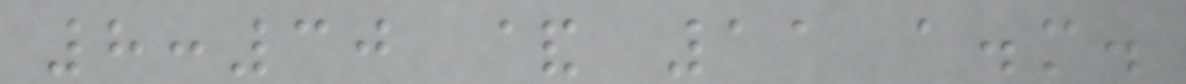8:30 & 11 a.m.
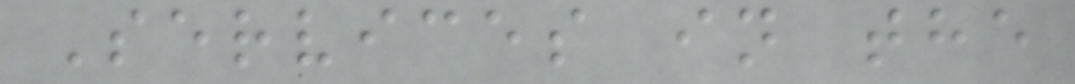Services in the
